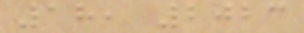18, 2023
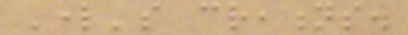Lord's creations.
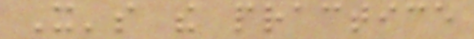It's the practice
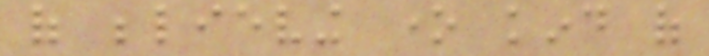of believing one kind of
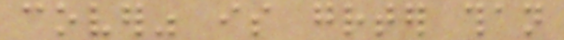cover" is greater than
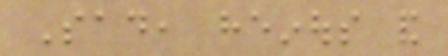Sad, heinous and
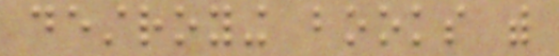destroying books with
